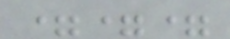===
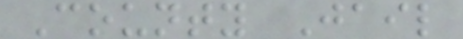County Jail
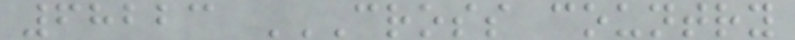68223 CROSS COUNTRY
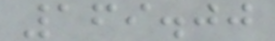169.00
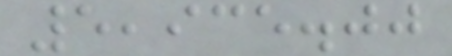5,935.00
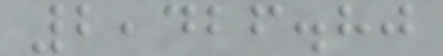2,426.80
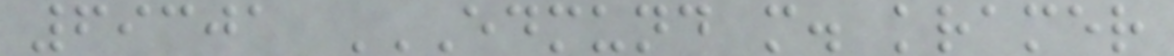69301 EDMUND M. KRAMER
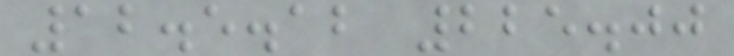12.5.12 225.00
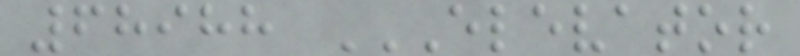68988 ELEVATOR
